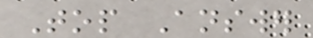Top Answer
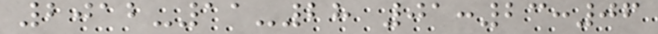2012-11-28 01:23:06
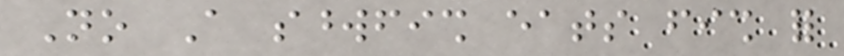No A swordfish eats fish for
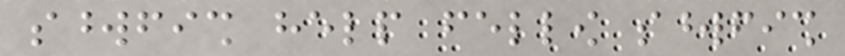swordfish help fellow swordfish
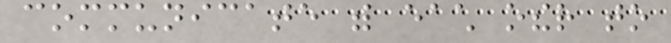communicate with each other to
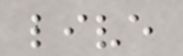live
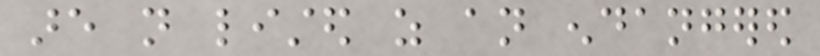are not listed as an endangered
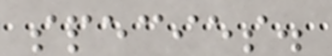species.
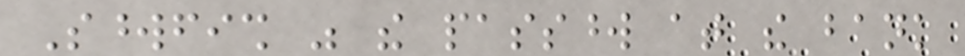Swordfish was the password at the bank
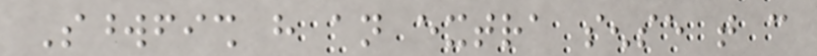Swordfish have an extra sense that can
